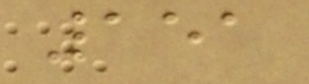151
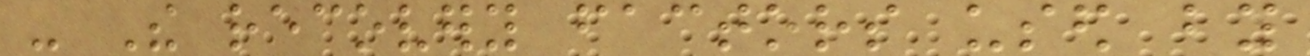- The recovery factors used by
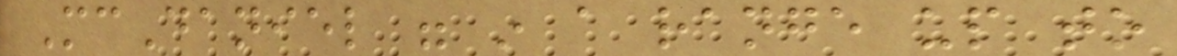McDaniel were in a range up to
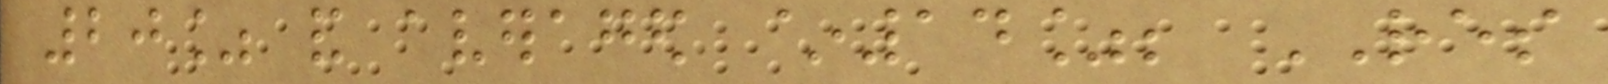20% and averaged ~14%; RES
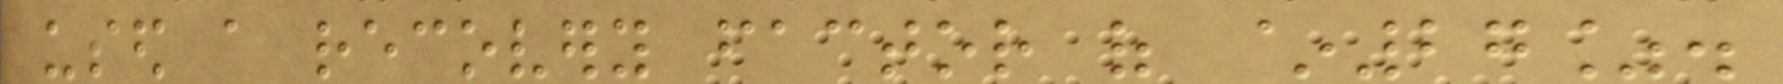used a recovery factor of ~27%.
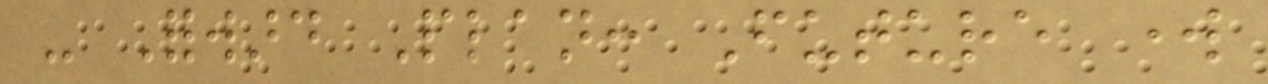- Forward Plan: Future work
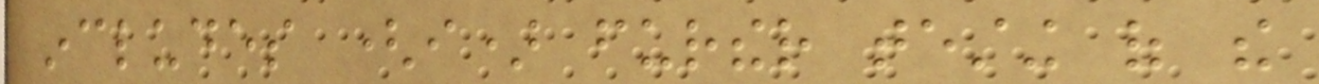includes (i) further testing of the
